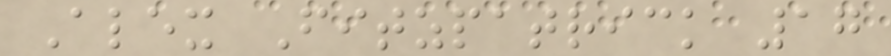Alex Fitzpatrick 17
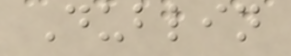Dublin
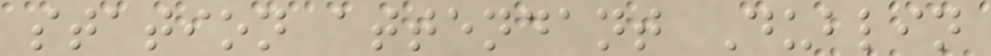station attendant Dublin
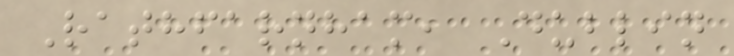Rathfarnham, Dublin
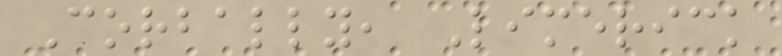Corbally, Limerick
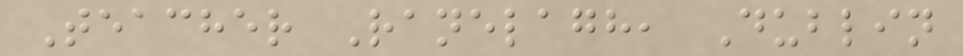Teacher Ranelagh, Dublin
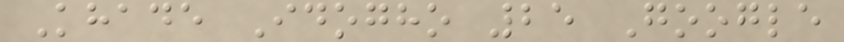Khade Idogho 25 Google
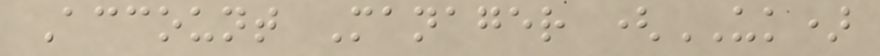Account Manager (UK)
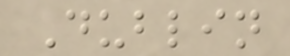Dublin
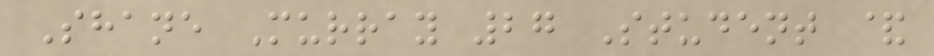Shane Murray 27 Student &
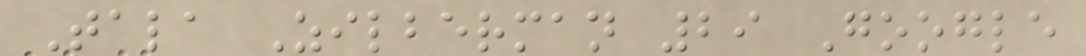Tala Zilberman 29 Google
